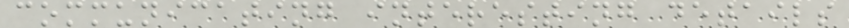communicating interesting details
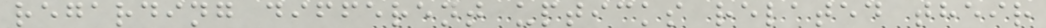regarding different upticks related their
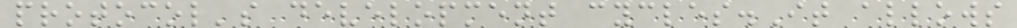protocol's development cycles.It allows
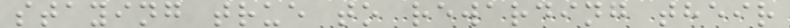staying true to rewarding their
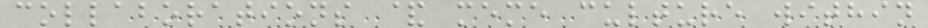collaborations & meme culture within
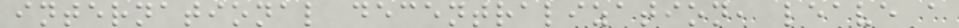international decentralization, leave a
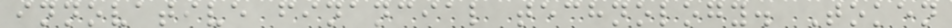innovative financial technology. Token
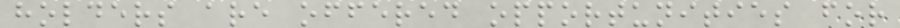holders are offered opportunities for
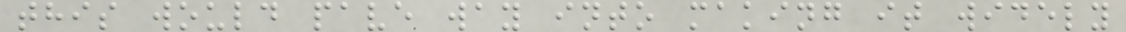this would pave way into making it widely
